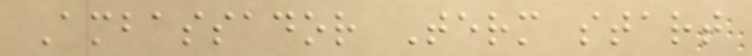Ambassador Term start
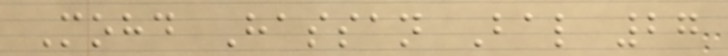Mohd Hassan Bal 27
